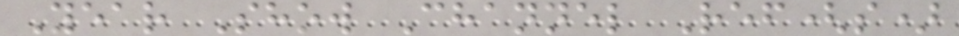Year Show Channel Ref(s)
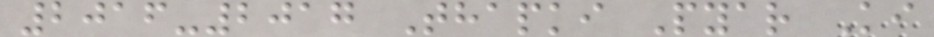2016-2017 Thapki Pyar Ki
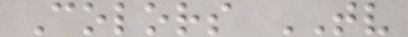Colors TV
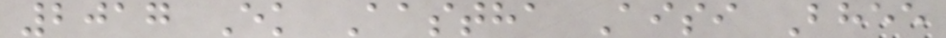2017 Ek Aastha Aisi Bhee
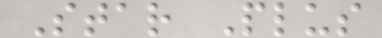Star Plus
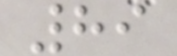89
